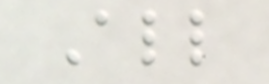All
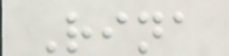Rina
